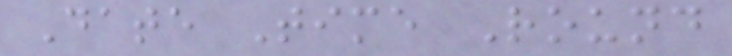Date Time Round
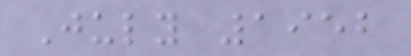July 1952
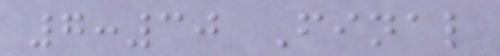7:30 Final
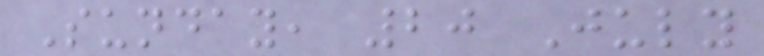Sunday, 20 July
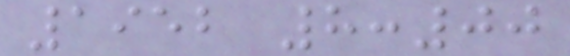1952 8:00
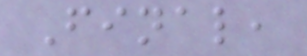Final,
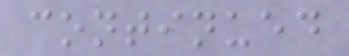continued
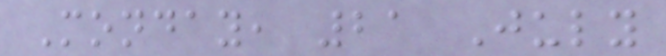Monday, 21 July
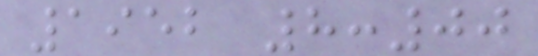1952 8:00
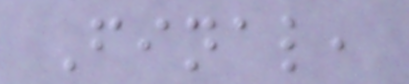Final,
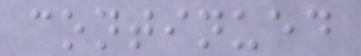continued
